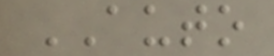AUTO
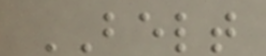BELT
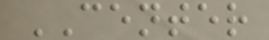CENTER
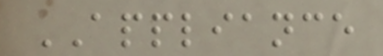APPLIANCE
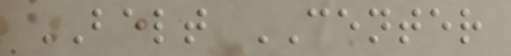BELT CENTER
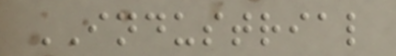INDUSTRIAL
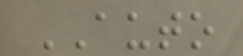AUTO
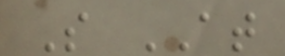S AT
